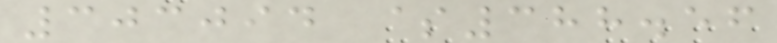303094 $388.56
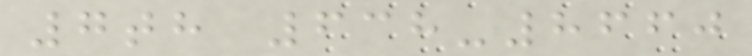7th 638-8660
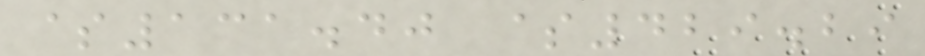$131.40 $429.29
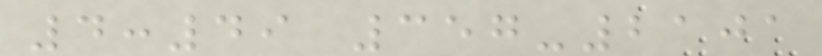4:49 357-2101
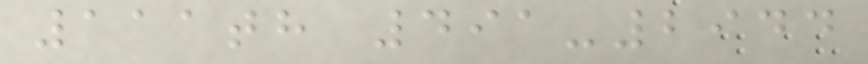111th 491-2944
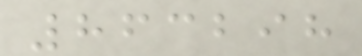863298
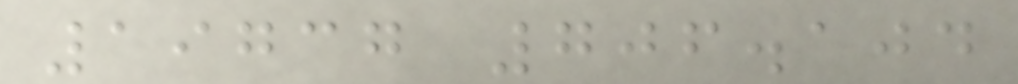19737 706.104
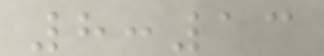8:13
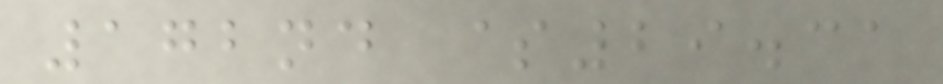172nd $29.31
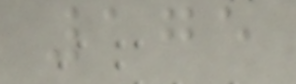175
